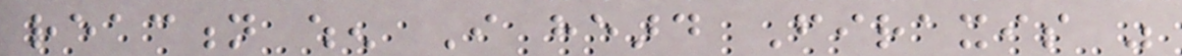reaction when I heard Firaxis was
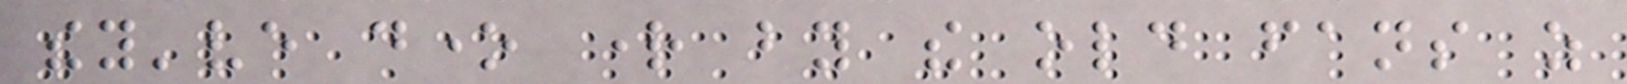they've done right by the old fans as
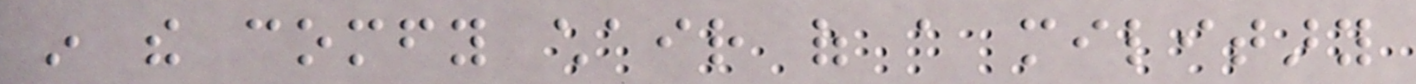in the comfy chair of a military
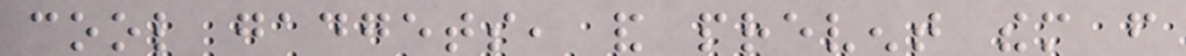cool gadgets, and prevent them from
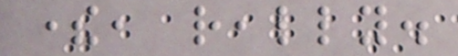there, really.
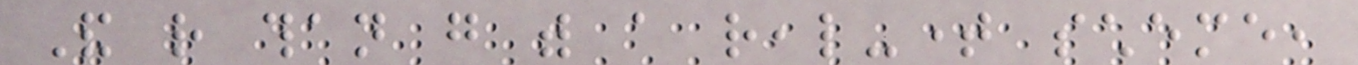And rather than go with a real-time scheme,
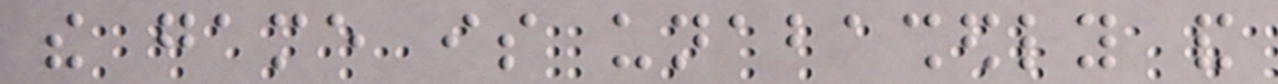the game is unabashedly and
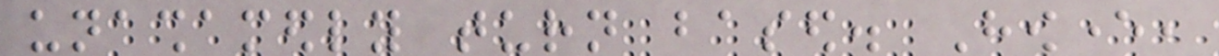unashamedly turn based. However,
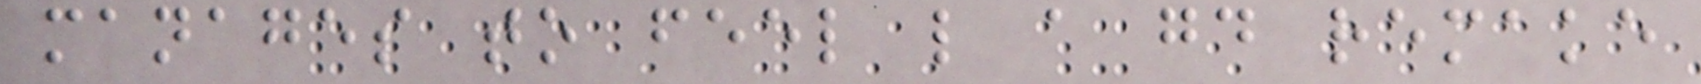manages to feel like a good remake
